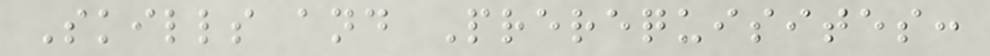Skills and Prerequisites:
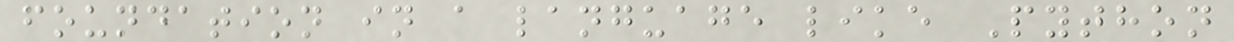foundation in a language like Python
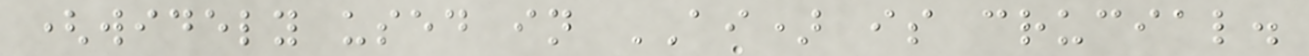(widely used in AI) is crucial.
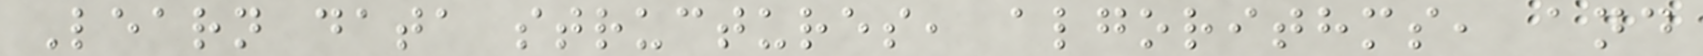Learn data structures, algorithms, and
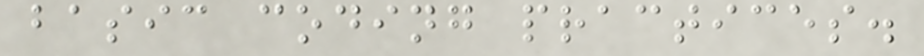basic coding practices.
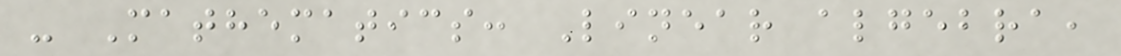- Mathematics: Linear algebra,
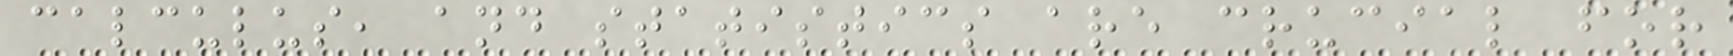calculus, and statistics are crucial for
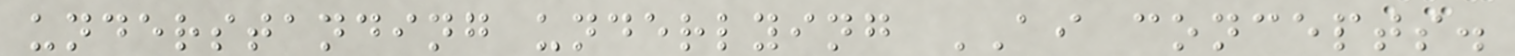understanding underlying AI concepts.
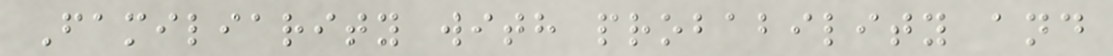Familiarity with probability and
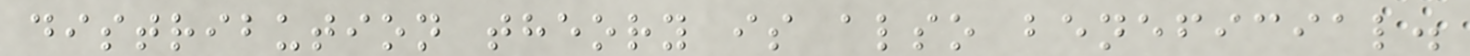distribution theory is also beneficial.
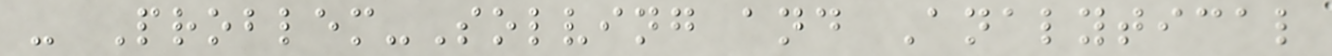- Problem-Solving and Analytical
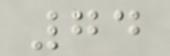74
